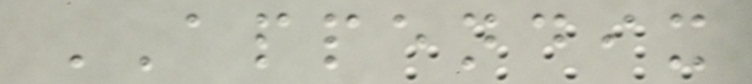APPENDIX
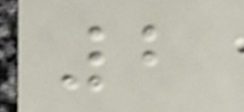2
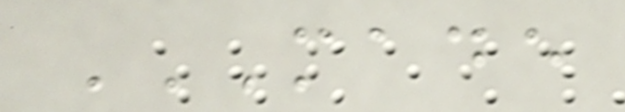MADE
